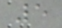5
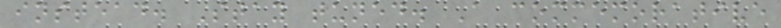instead. Stay tuned. A commemorative
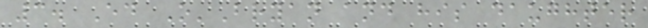3. Ed O'Bryan and his daughter
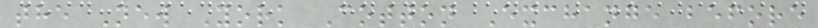the New York Cotton Exchange before
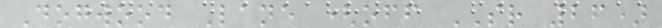Dogwood Lane (off SR 26)
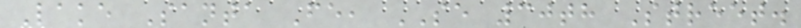Lake Santa Fe, SE 30th Street.
